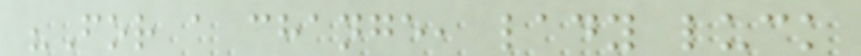"For a change, lady luck
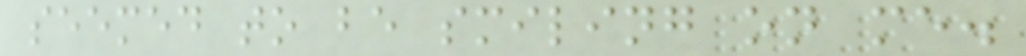seemed to be smiling on me.
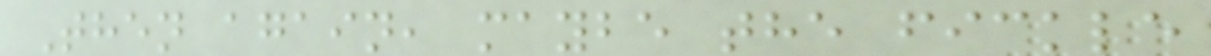Then again, maybe the fickle
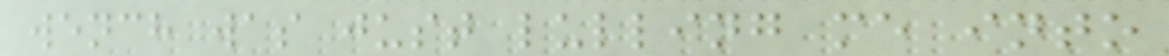wench was just lulling me into
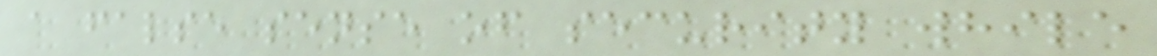a false sense of security while
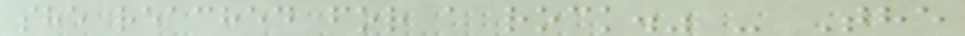she reached for a rock." - The
